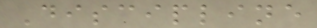Discipline
